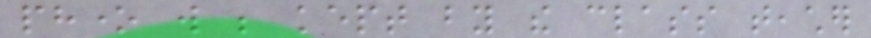phone will be kept by the class teacher
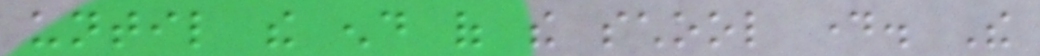until the end of the school day. The
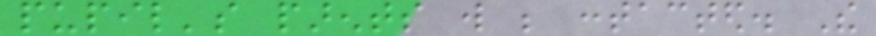pupil's parents will be contacted. The
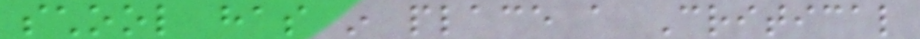school has in place a Critical
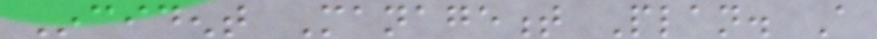Incident Management Plan. A
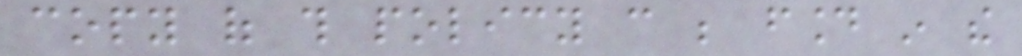copy of this policy can be found in the
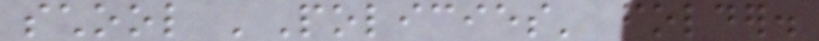school 'Policies' folder.
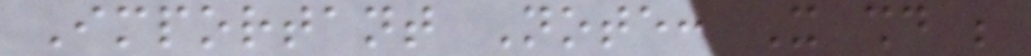Important Note: It should be
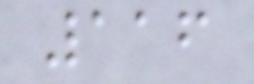116
